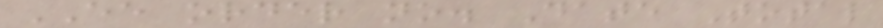EE order no. Date Total
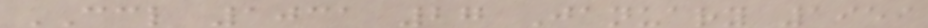CCL 1031 27 January 1959
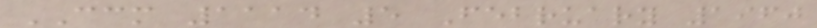CCM 1114 5 February 1960
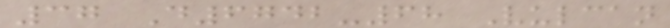37 D6742-68 Vulcan
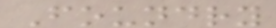Foundry
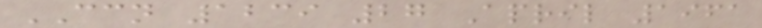CCN 1239 27 April 1961
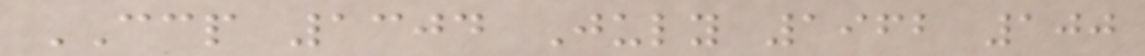CCP 1304 July 1962 100
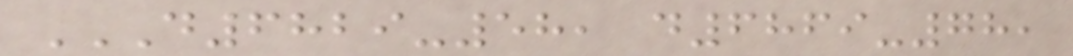D6829-58, D6869-78,
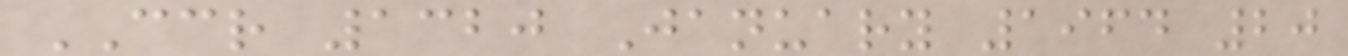CCR 1320 January 1964 20
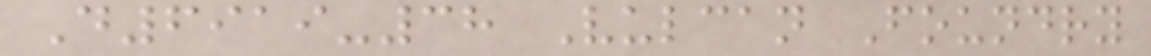D6919-38 Vulcan Foundry
